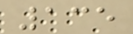135
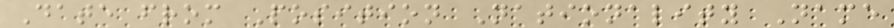Date from Position Nationality Name
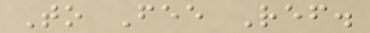To Fee Ref.
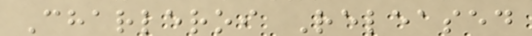Charleroi Released
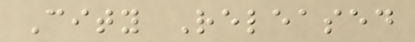City Released
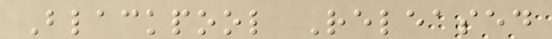Blackpool Released
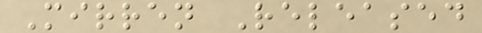Mirren Released
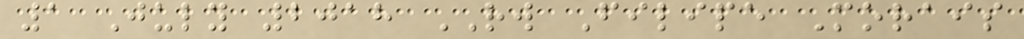1 July 2018 RW Filipe Morais
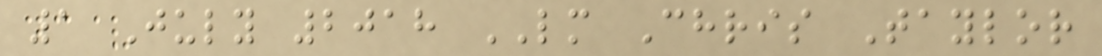1 July 2018 LM Chris Taylor
